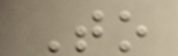To
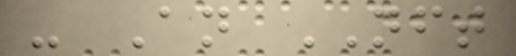- An NFT
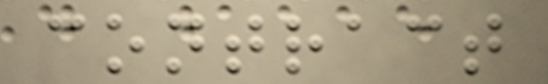contract
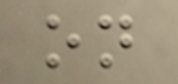on
